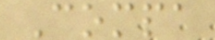Compa
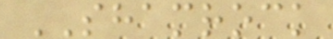SHAMROCK
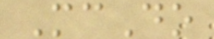McDo
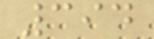394
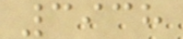3938
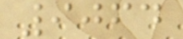9064
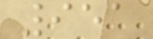951
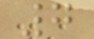7
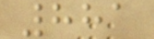881
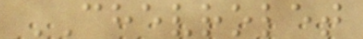CHEVROLET
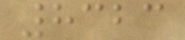8323
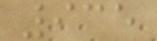935
